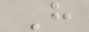H
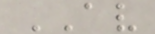AV
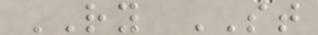RY ST
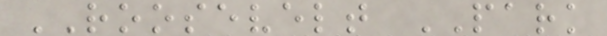ROOSEVELT PARK
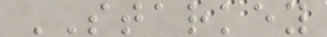STARKEY
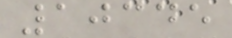10345
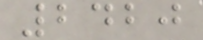2420
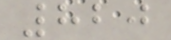820
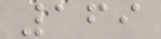169
